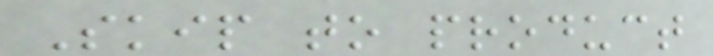Skip to product
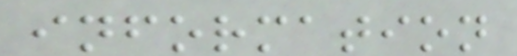information
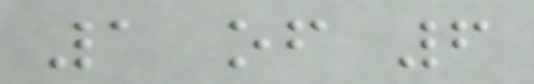1 of 6
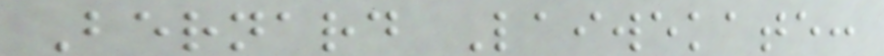Bernard Laiwekate:
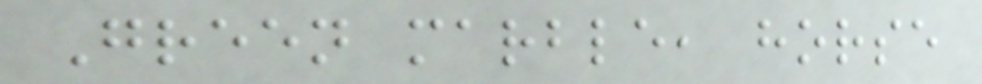Green marble, horse
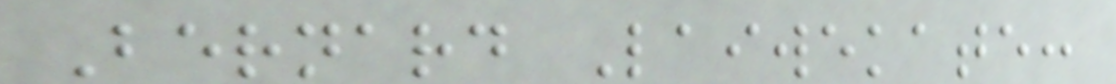Bernard Laiwekate:
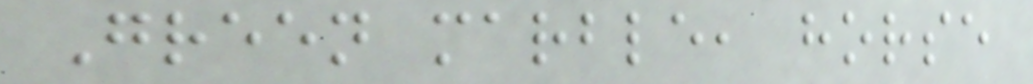Green marble, horse
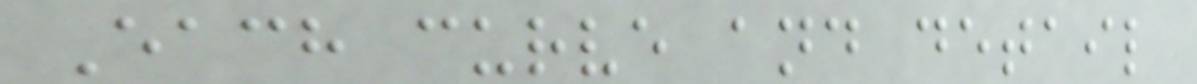Each curve and detail
